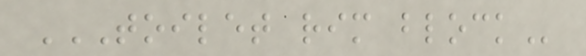TOILET RIM BLOCK
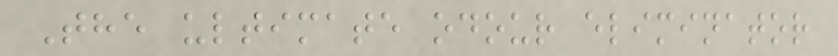The ultimate odour eliminator
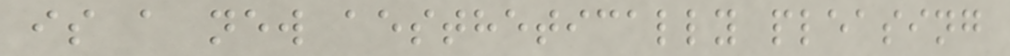is a new aesthetically pleasing
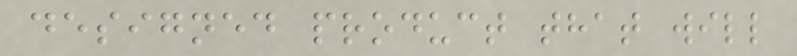designed product that will
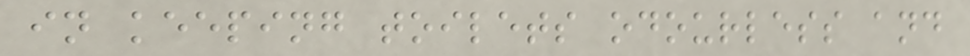in keeping toilets odourless and
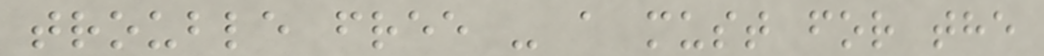trouble free - a must for the
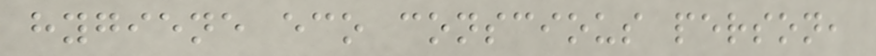hygiene eco conscious person,
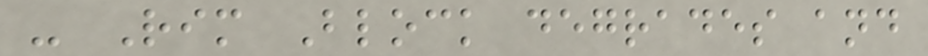- Rim Block degrades and
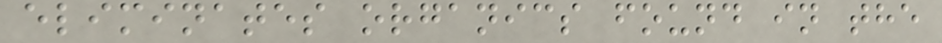eliminates organics found in the
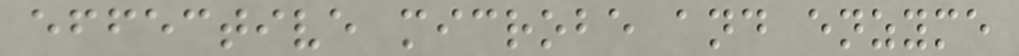effective microbe and enzyme
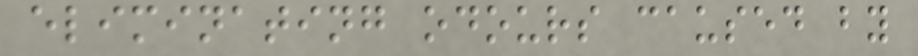eliminating odours caused by
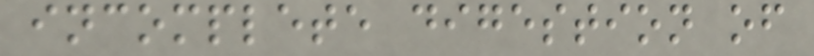incomplete digestion of
